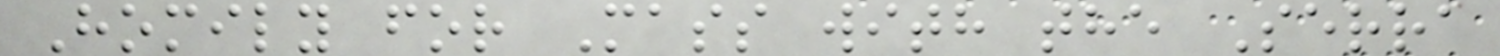Homily for Mass with the Serra
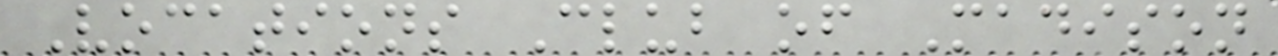Vocations Club of Madison
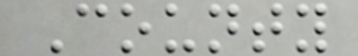County
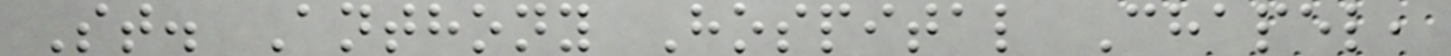St. Anthony Hospital Chapel,
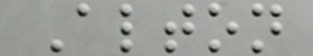Alton
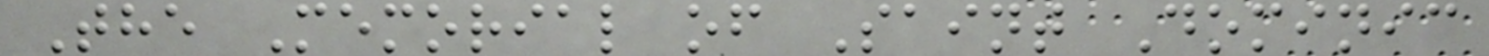The Memorial of Saint Dominic
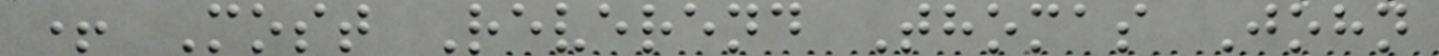+ Most Reverend Thomas John
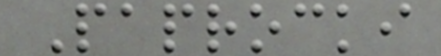Paprocki
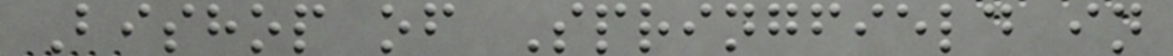Bishop of Springfield in
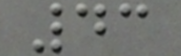43
